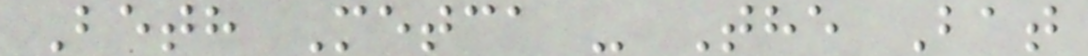Beth Metca - The Bat
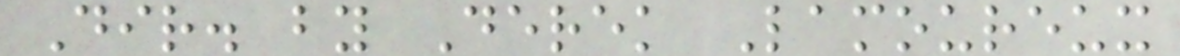Dir. by Derek Lamoureux
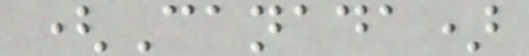(Canada)
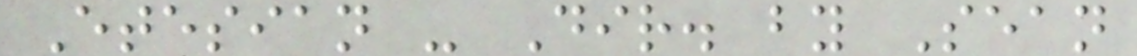Etesian - Dir. by Sean
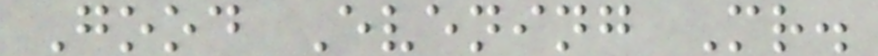Good Evening Mr.
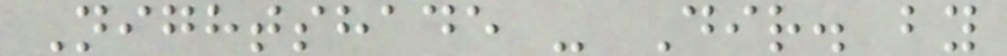Nightshade - Dir. by
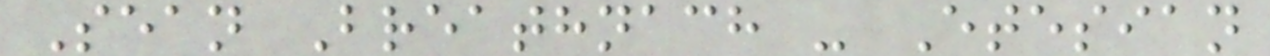Sean Breathnach - Etesian
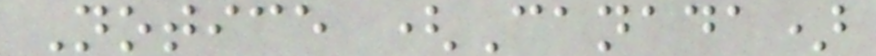Notice (Canada)
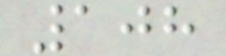108
